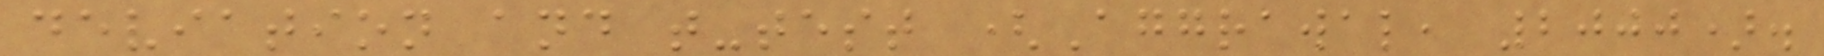deviation and t-test (Aggrawal, 2000).
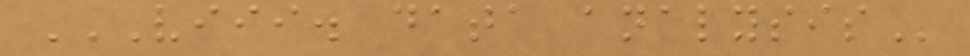VIII. DATA ANALYSIS
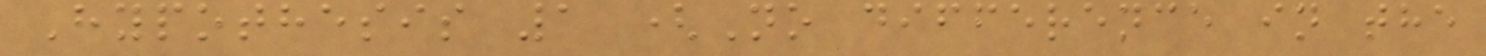Hypothesis 1 (No difference in the
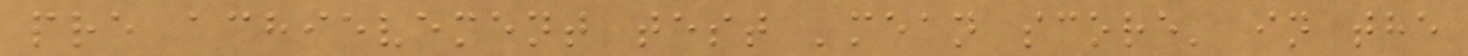pre achievement test 'mean score' in the
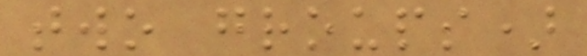two groups)
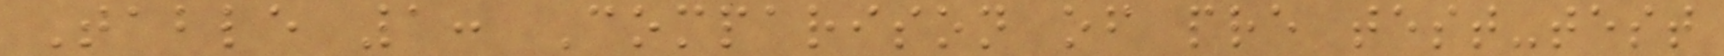Table 1: Comparison of pre test-test
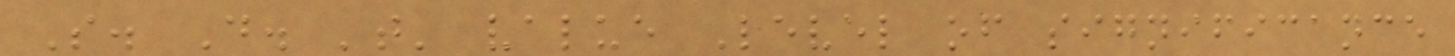S. D. 't' value Level of significance
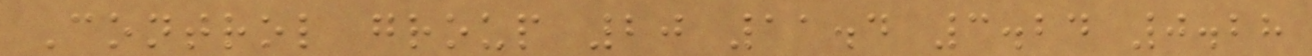Control group 20 11.4 3.24 0.28
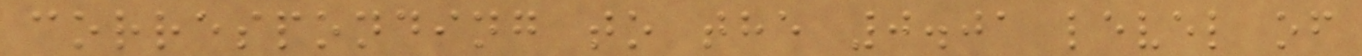corresponding to the 0.01 level of
